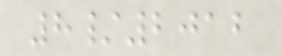8/2012
